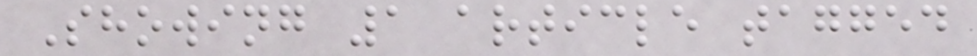Showing 1 article tagged
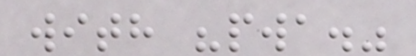with "pwa."
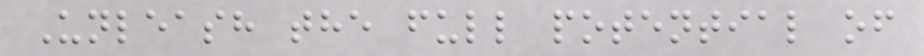Unleash the full potential of
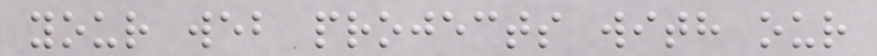your web projects with our
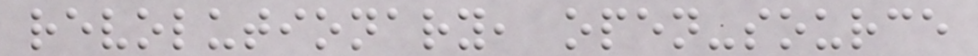revolutionary, open-source
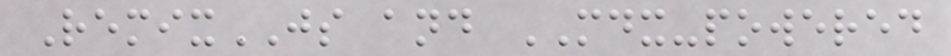RemixJS and MDX-powered
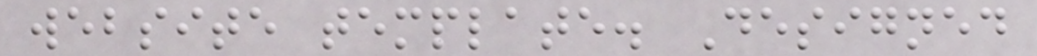website template. Designed
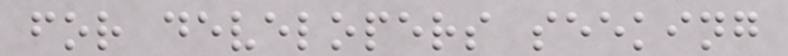for developers seeking
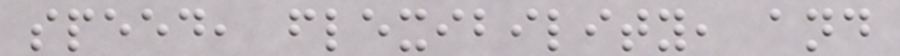speed, flexibility, and
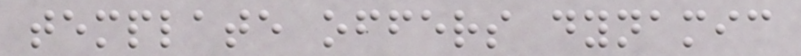template offers dynamic
